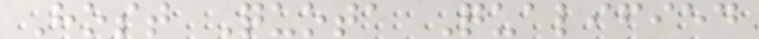Host Quota Qualified
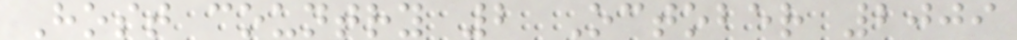Host country 2 October 2009
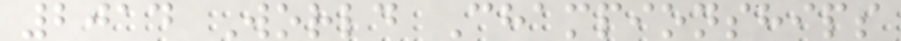2014 World Championships
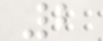2
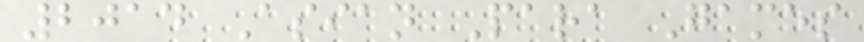2014 Asian Para Games
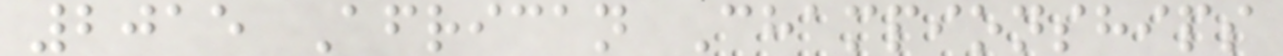2015 African Championships
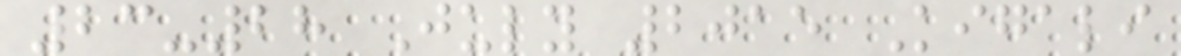23-28 July 2015 Kigali
